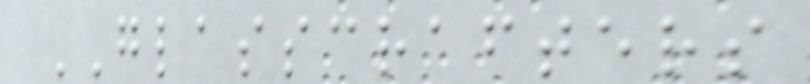GLASSCRAFTERS
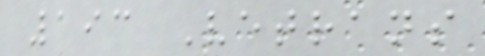193 Vetrans
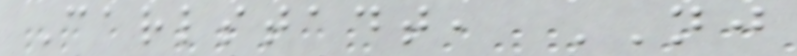Carlstadt, NJ
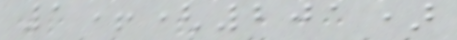1+(201)
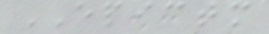EPICTM
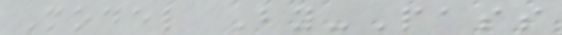Model By-Pass
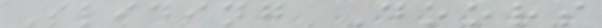Sliding Doors
